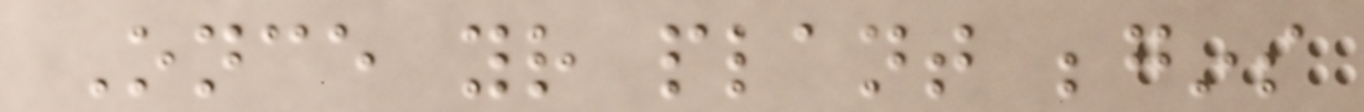Once your plant begins
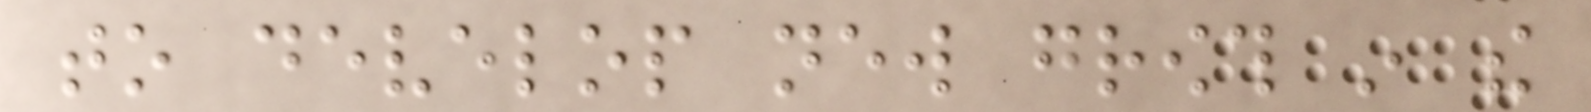to develop new growth in the
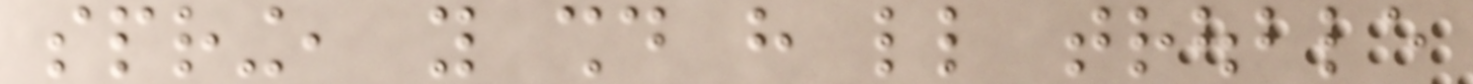spring, you should have little trouble
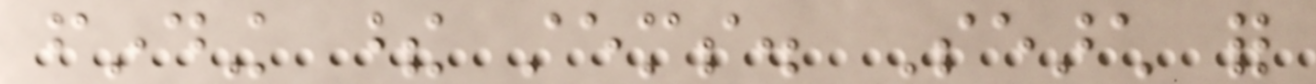finding these stems. Search for
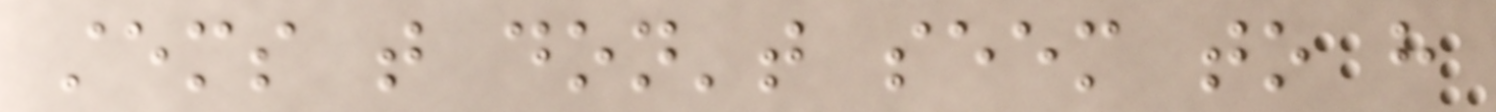stems that don't seem to have
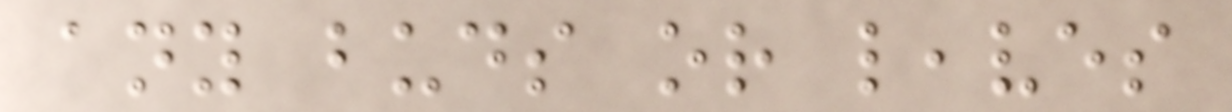any buds or leaves
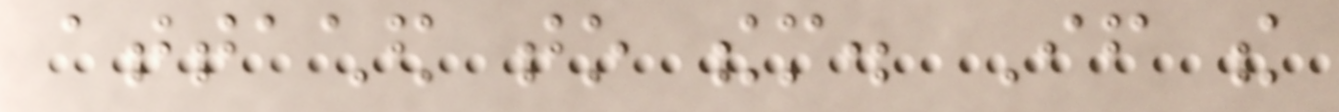attached to them. If the
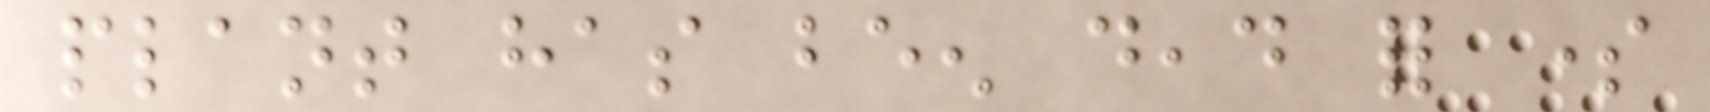plant has been dead for some
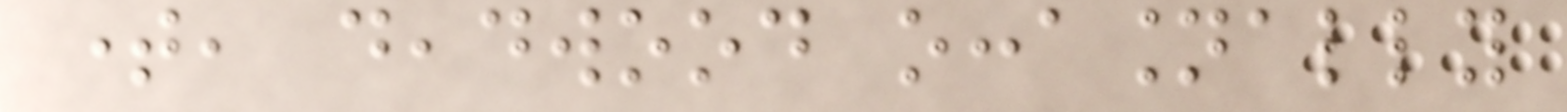time, deadwood occasionally
